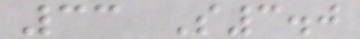33 S3.0
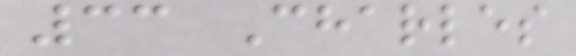33 Charles
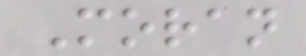Moran
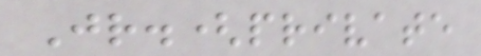Jr.(private
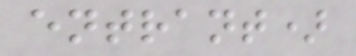entrant)
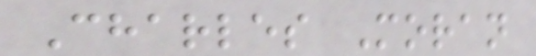Charles Moran
